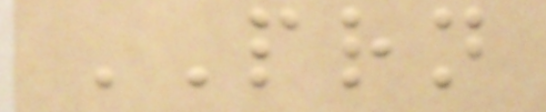PRN
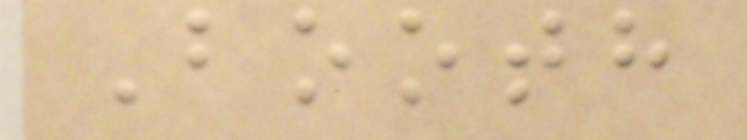Booth
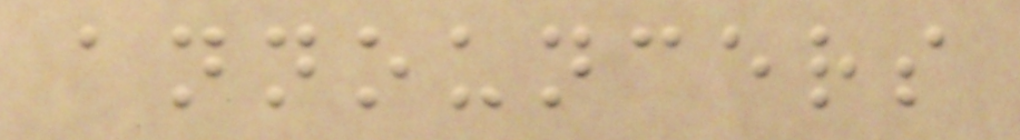announcers
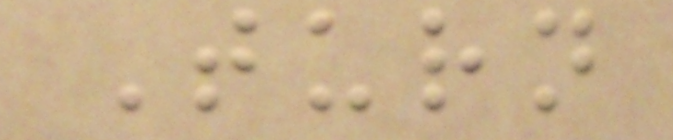Turn
